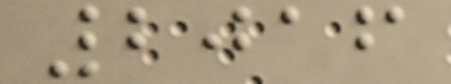2016
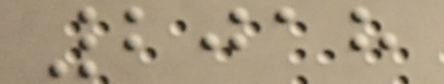2018
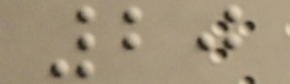20
